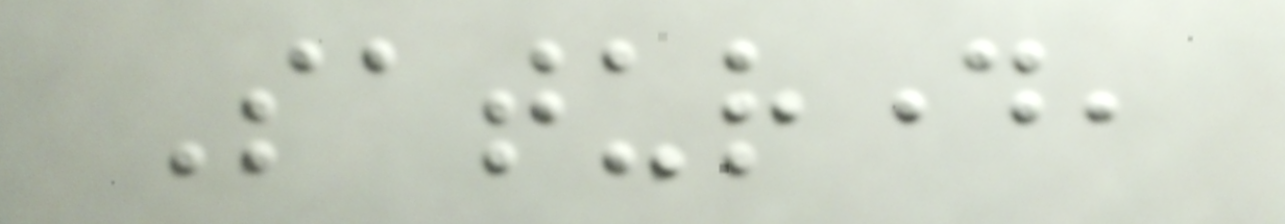Saturday,
